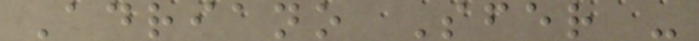Adriano Sfer -
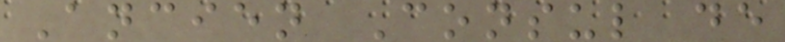Ancien Consul de
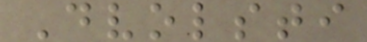Dvolsti
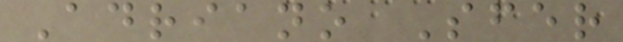Adriano Sfer
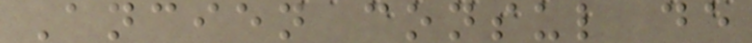Ancien consul de
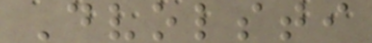Dvolsti
